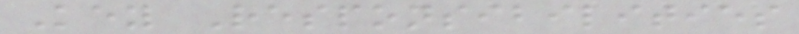Key Responsibilities
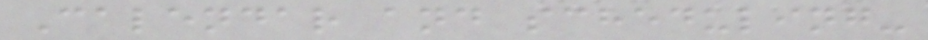Calendar and scheduling-
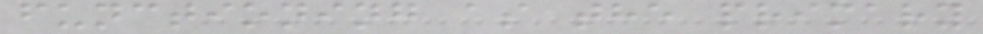functioning as the primary
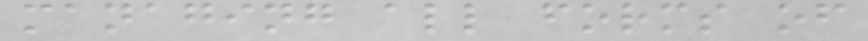managing all forms of
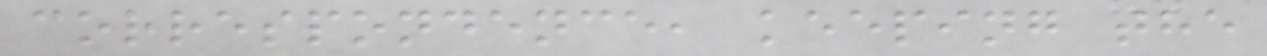correspondence, keeping the
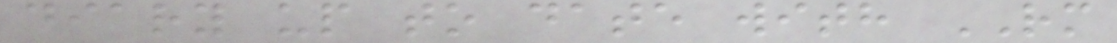diary up to date with RM
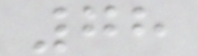78
